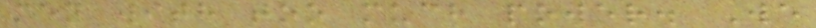men with too much power. We
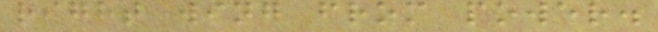right wing from power.
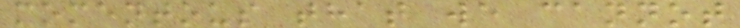momentous that we cannot
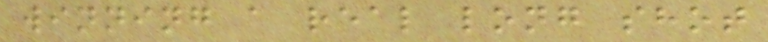winning a real long shot
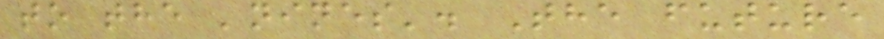to the 'nines'. The future
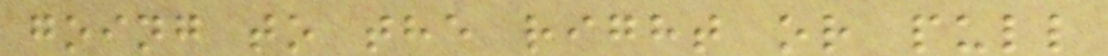going to the right or pull
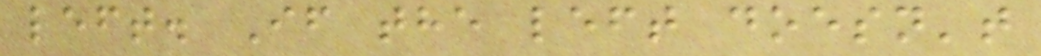left. If the left doesn't
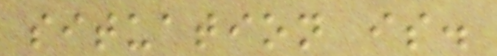situation is.
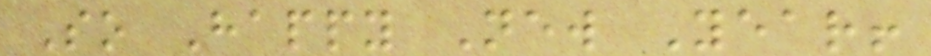So Happy New Year!
